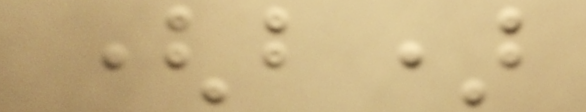(b)
